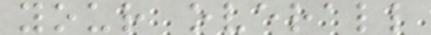your overall
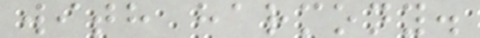with harmony.
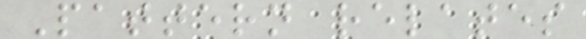Pattern relates
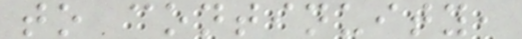to continuity,
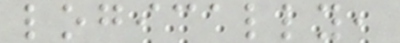logically,
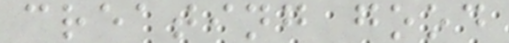creating good
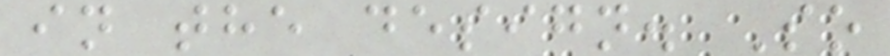in the design. So
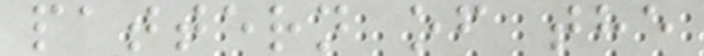pattern of the
